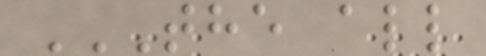THE ALL
